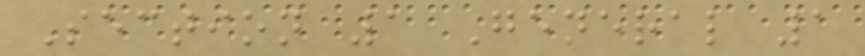Section 1 General 1
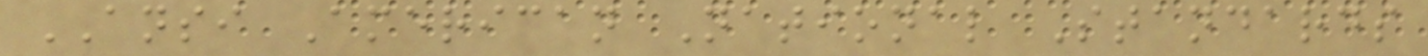ANSI American National Standards
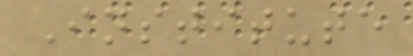Institute
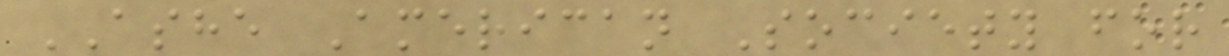ASHE American Society for
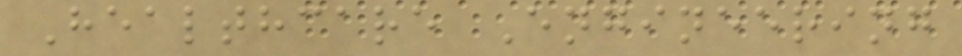Healthcare Engineering
